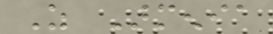As Armenia
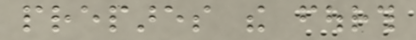prepares the fourth
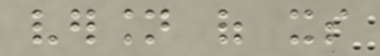version of its
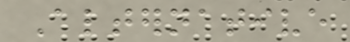Alternative
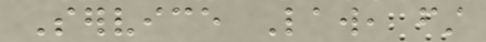Service Law, first
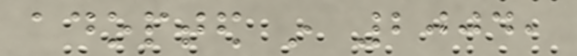adopted in 2004,
